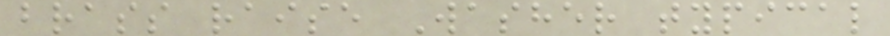brass raise Washer typical
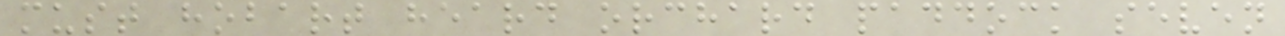must hobart heard orchard paddock seven
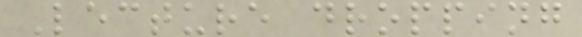Lecture dropping
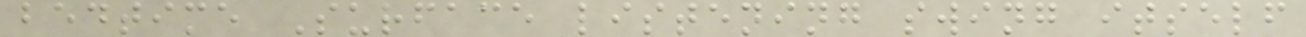bedtime Surface listening swing itself
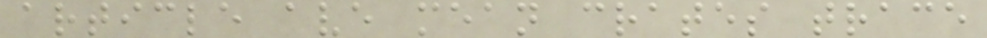article ave mean crates trace
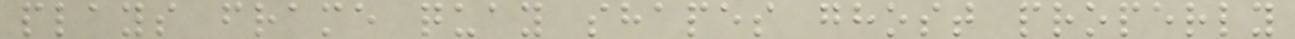plays frame quay shapes ghost properly
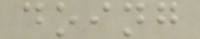doing
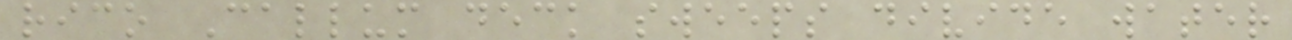rico Callum deck sweeps divide water
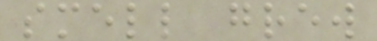smell grew
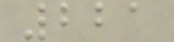221
